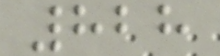828
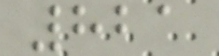821
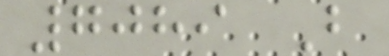7089 B
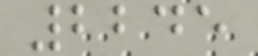2245
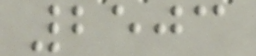2503
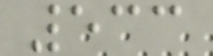533
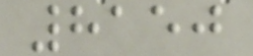8150
